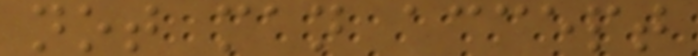not man accept
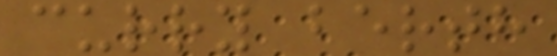curry berth
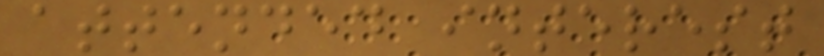attended interest
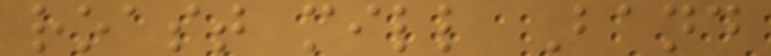roast mill Band
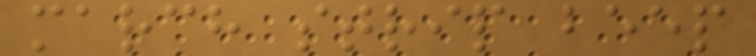march strip beep
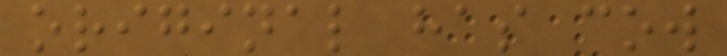original has cow
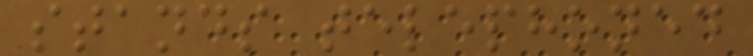stands telephoned
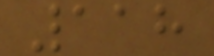118
